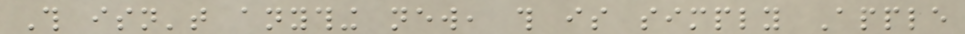This isn't anything new, this is simply Apple
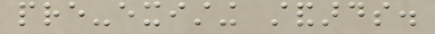pre-existing standards.
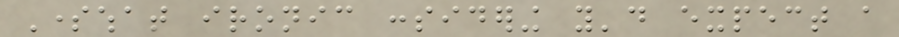Somewhat ironic considering you'd expect a
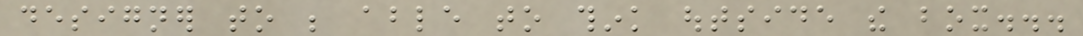designer to be able to think outside the box...
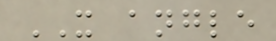IT angle
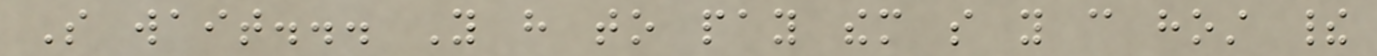So wait... You have to pay them so you can host their
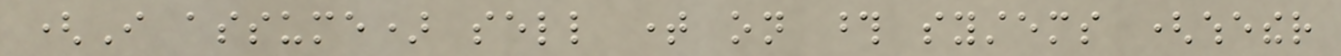(I assume) sell time on those systems (whether
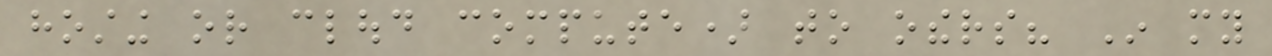hosting or cloud compute) to others? In my
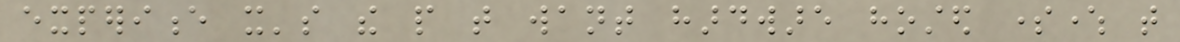experience it's the people that want hardware hosted somewhere that
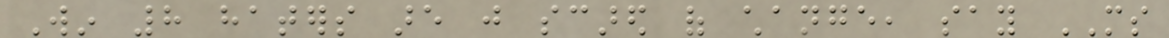Win 8 haters are just scared of change, say MS
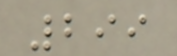299
